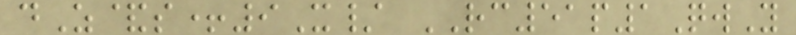dZ&s+9X/ RC51p1QwY
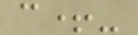c+-
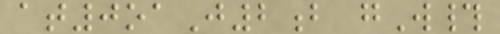at0oaJ2b gW#
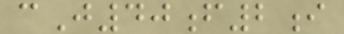cJ40f2i
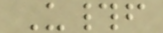U#f
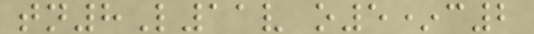tn8L11v o5*c2
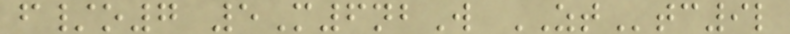f/o7 5M6nbW ZTtc9l
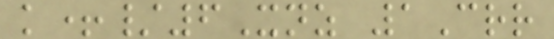k+/6Xnz 1Crr
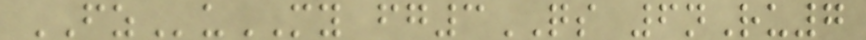FZuMY fg3QS 6nRu7
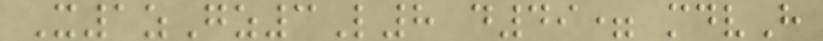X1zGz3L8 d49= mdvH
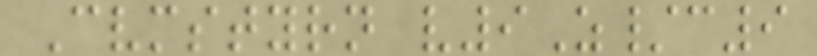Cvmstyrn v9Z/c9
